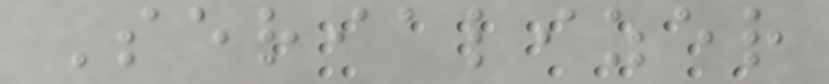Serializer
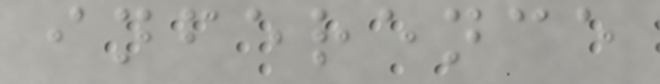inference
